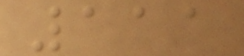111
